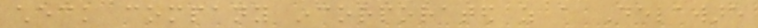check company incorporated as a Delaware
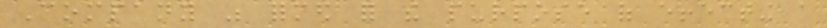Company was formed for the purpose of effecting a
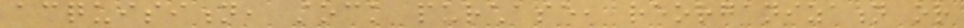acquisition, stock purchase, reorganization or
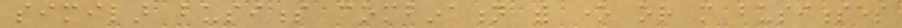similar business combination with one or more businesses
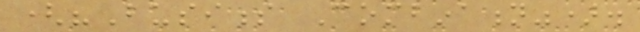("Business Combination").
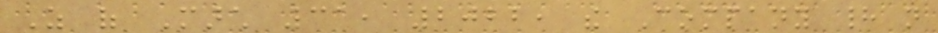As of March 31, 2022, the Company had not
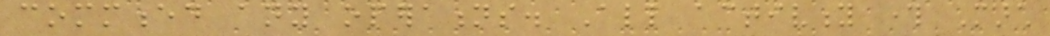commenced any operations. All activity through March
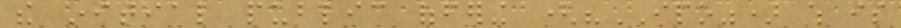the initial public offering ("IPO") which is
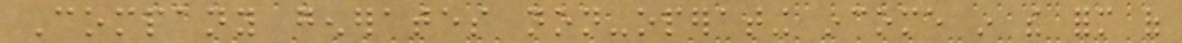Company generates non-operating income in the form of
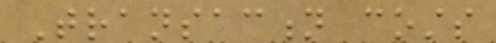Transaction costs
